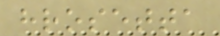hrosetta
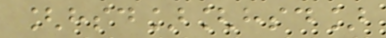[hsd][hsd]
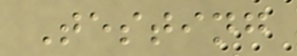Testing
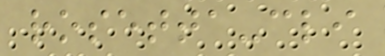rosetta-cli
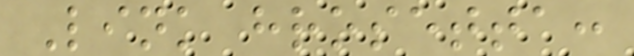Link hrosetta:
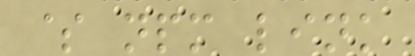$ npm link
